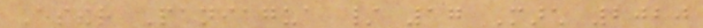Esther Paniagua / 17 March 2020
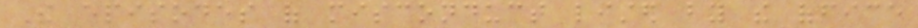The episodes of misconduct listed by the office
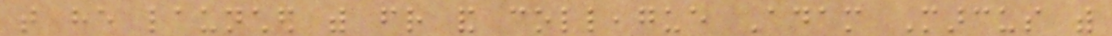that he launched with friend and colleague Adam Marcus with
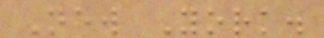New York.
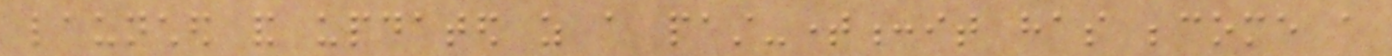launched and updated as a past-time:it has become a
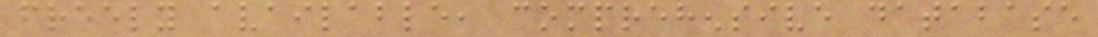freely available, comprehensive database
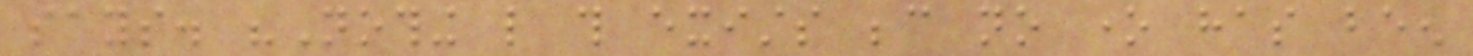says. "Nothing like this exists because no one has been
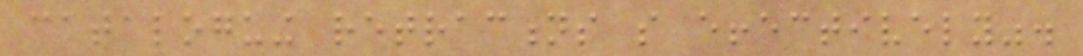cataloguing retractions so effectively".
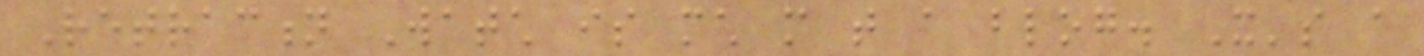Retraction Watch is much more that a blog. It's a
